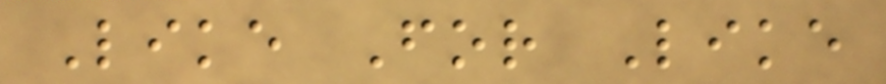Like For Like
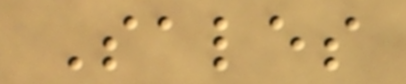Sales
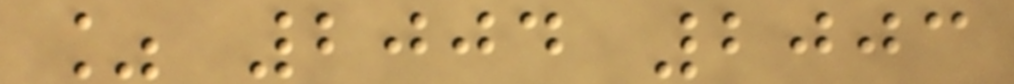% 2004 2003
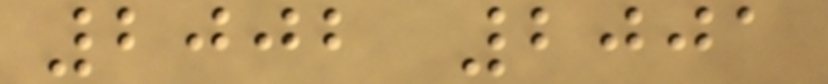2002 2001
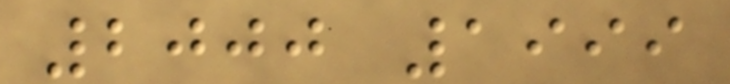2000 1999
